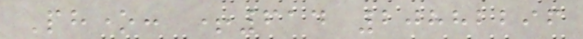Phone: +614 20882296
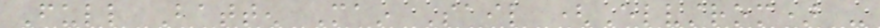Full Batten Main Sail (Elvstrom) -
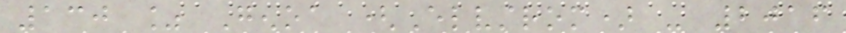130 % Genoa (Elvstrom) - 2016
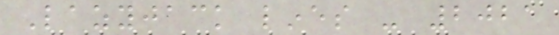Lazyjack lines - 2021
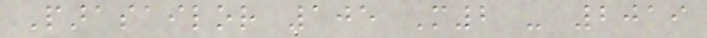Parasailor 105 M2 - 2019
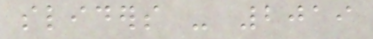sliders - 2019
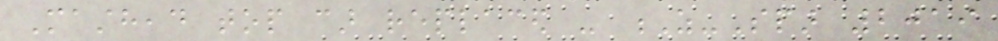Masthead top car replaced - Z-Spar 2019
